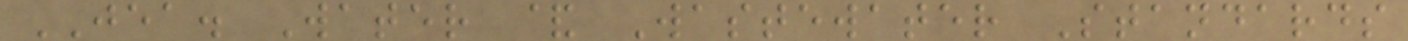JEA. Water & Wastewater Standards
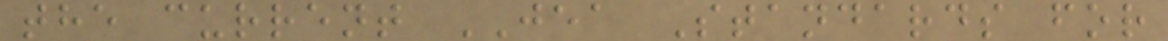the current JEA Standards for
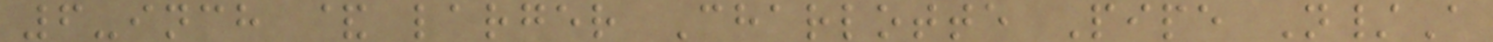6-inch & larger Charlotte Pipe N/A
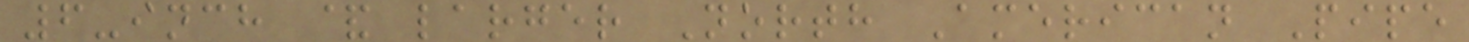6-inch & larger North American Pipe
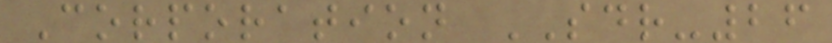Corporation SDR-26
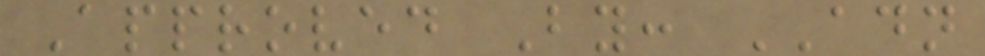Approved By: ADN
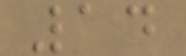14
